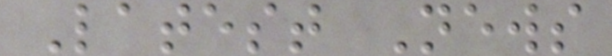Latest News
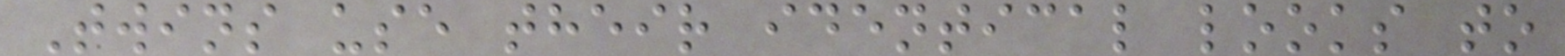Twins use their identical looks to
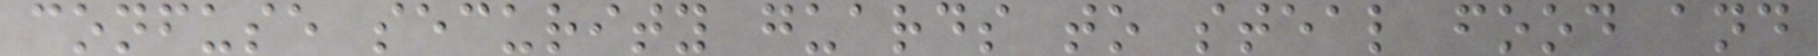confuse security guards to steal food and
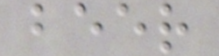beer
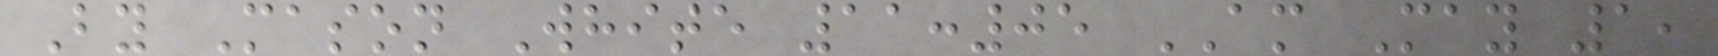By Mason White 11:05 AM May 1,
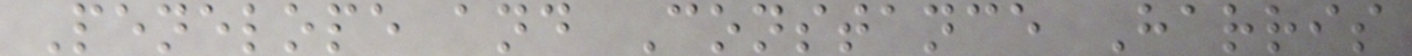Penelope and Constance Harris
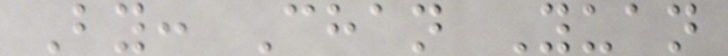By: Chan Yuan
